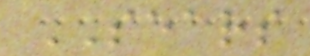SEARS
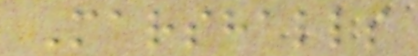Marshalls
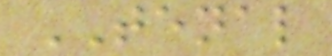TENAL
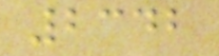2342
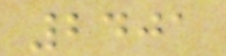2401
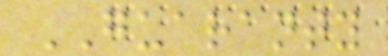GUARANTY
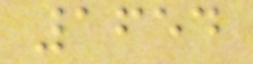1654
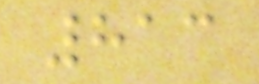813
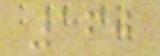160
